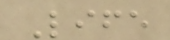Life
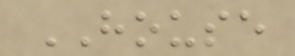HOUSE
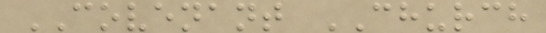COVENANT CHURCH
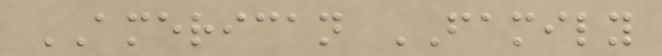AMERICAN FAMILY
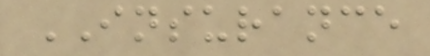INSURANCE
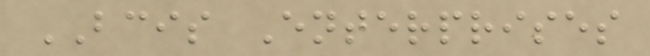BCIS Enterprises
